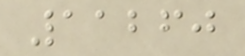11260
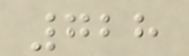728
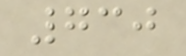730
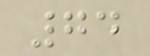74
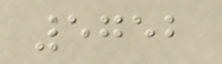5752
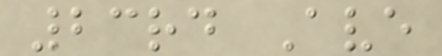23rd Ave
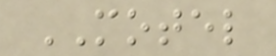MOTEL
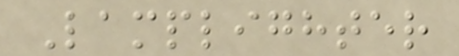Lamplighter
